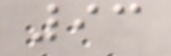93
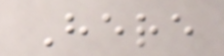Here
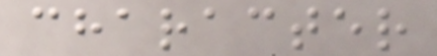character
